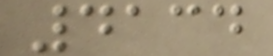4134
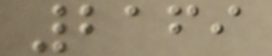2169
